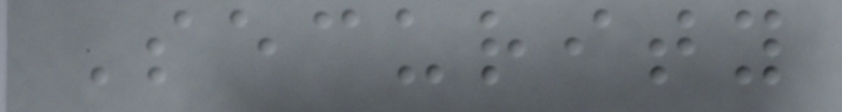Security
